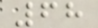68
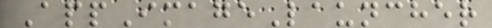AppImageLauncher
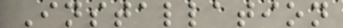Installation
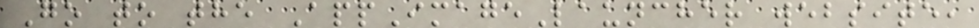Go to the AppImageLauncher website,
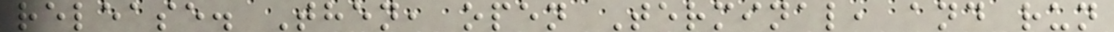release. Then, open Terminal, and run
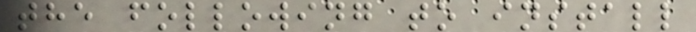the following to install
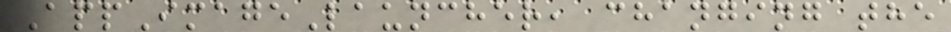AppImageLauncher, changing the
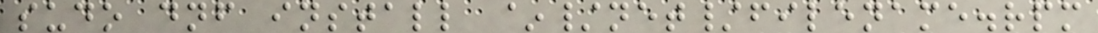sudo dnf install ~/net/filename.rpm
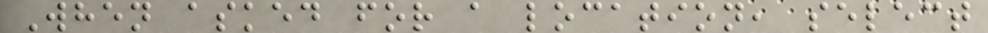When asked for a location, select
